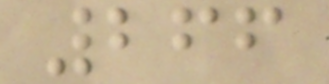266
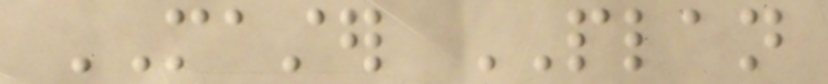MASTER PLAN
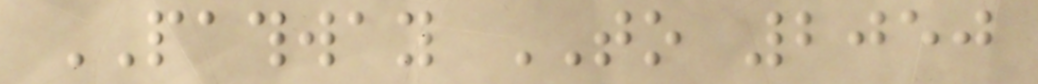PATHWAY TO 2050
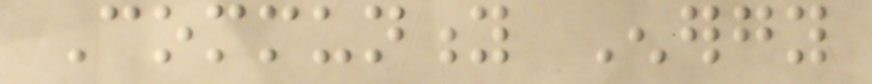Community Energy
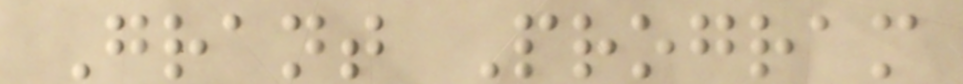Grant Program
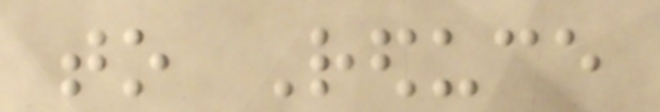to Reduce
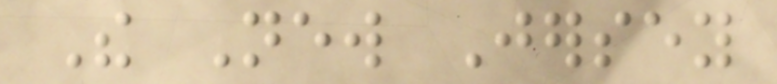The New Jersey
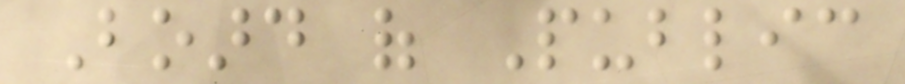Board of Public
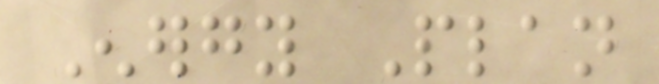Energy Plan
